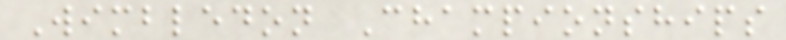Wimbledon Championships
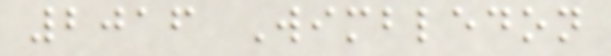2016 Wimbledon
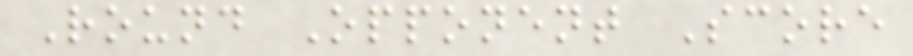Round Opponent Score
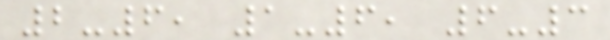2-6, 1-6, 6-3
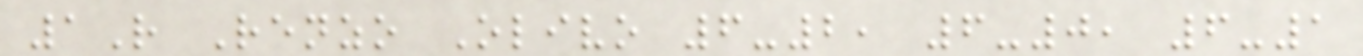1R Renzo Olivo 6-2, 6-0, 6-1
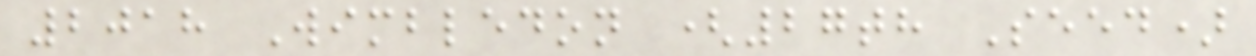2018 Wimbledon (27th Seed)
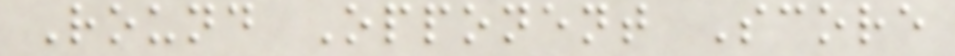Round Opponent Score
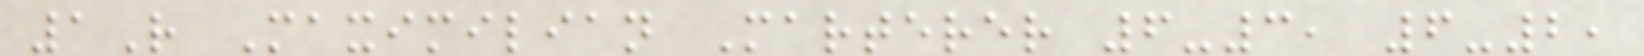1R Maximilian Marterer 6-3, 6-2,
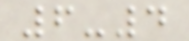6-4
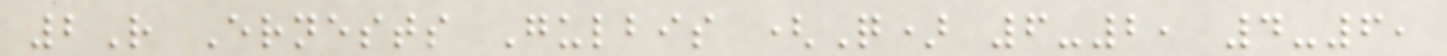2R Ernests Gulbis (Q) 6-2, 4-6,
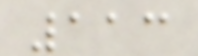113
